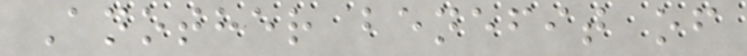Another benefit of
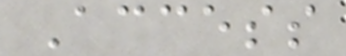Access
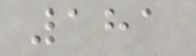181
